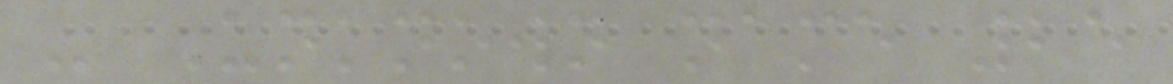- Unknown name 25
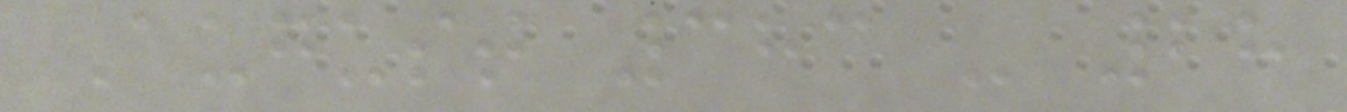August 383 - 28
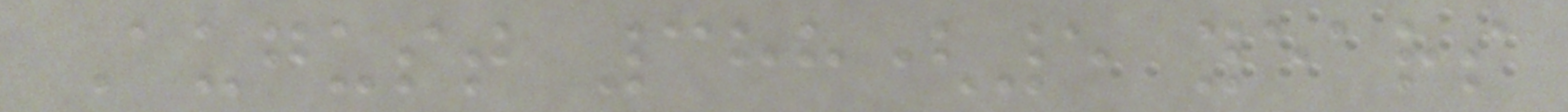August 388(5 years
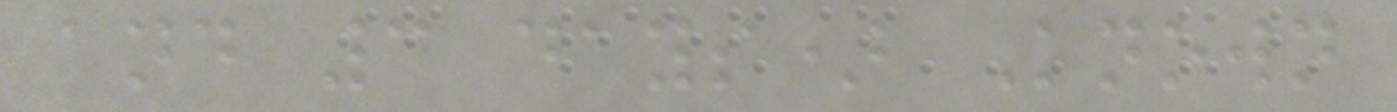and 3 days) Known
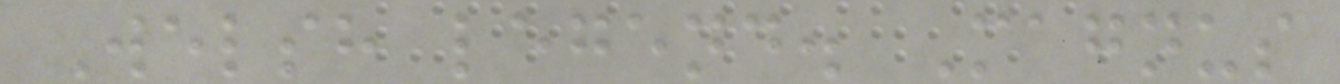Welsh legend. Magnus
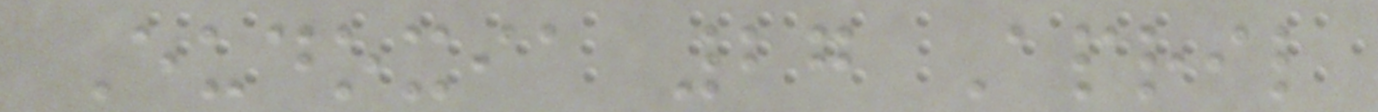Eudoxia 27 April
